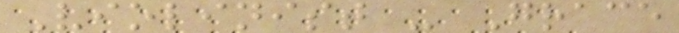Violinist - Grace
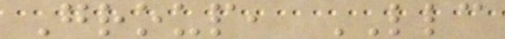Group, LLC
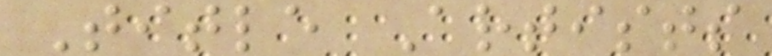Title Artists
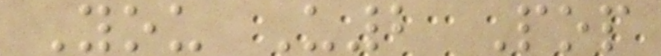You U2 Pop
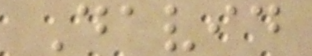David
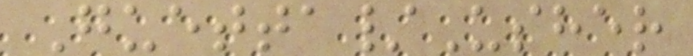Guetta/Usher
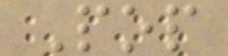Pop
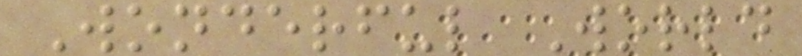Wonderful World
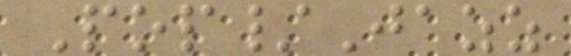Pop/Jazz
